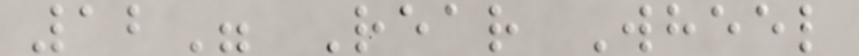12" Rear Wheel
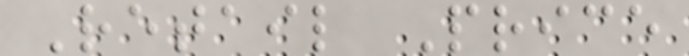Retail Price
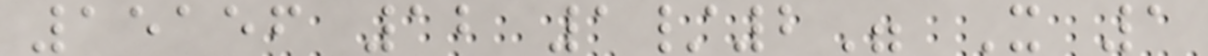15156 12 1/2" X 1
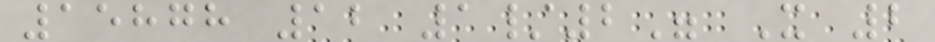15878 12 1/2" X 2
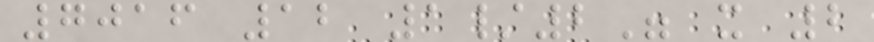7016 12 1/2" x 2
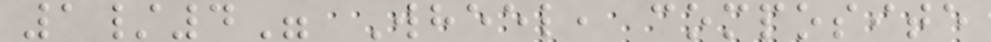1/4" Wheel, composite
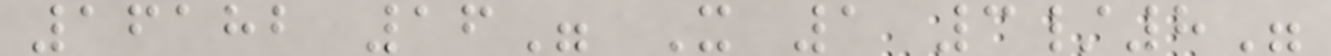16182 16" X 1 3/8"
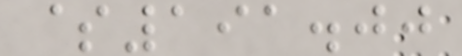$191.00
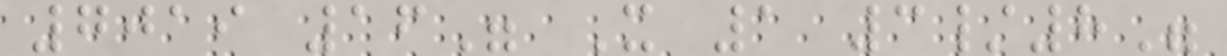7019 16" X 1 3/8"
